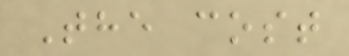The cost
